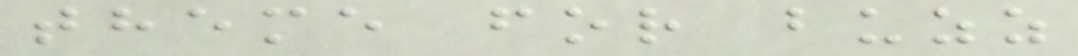theme for buzz
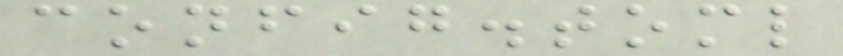config.toml
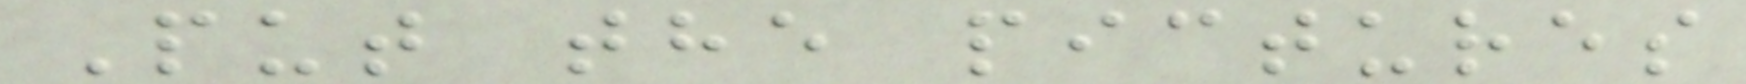Put the pictures
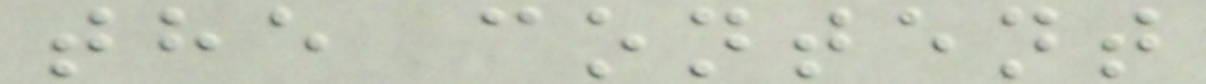the content
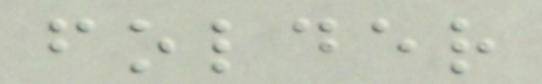folder
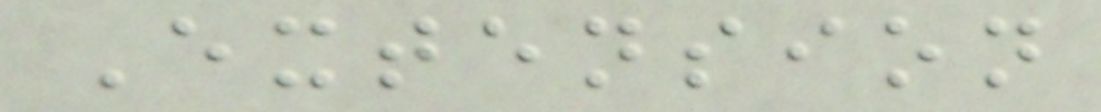Extension
